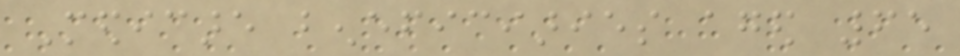Medicare beneficiaries aged 65
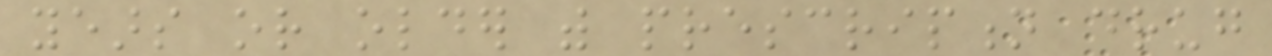years or older with prescription drug
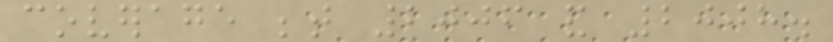coverage between 2006 and 2008.
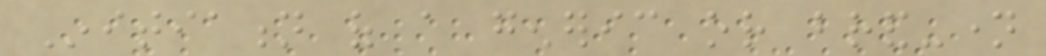Initiation of a generic or brand-name
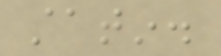statin.
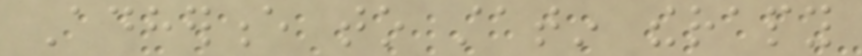Adherence to statin therapy
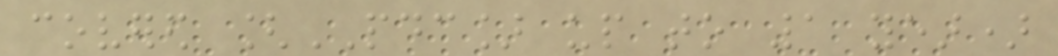covered [PDC] up to 1 year)
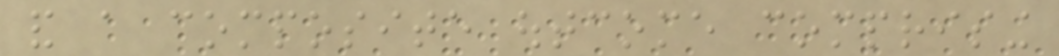and a composite outcome comprising
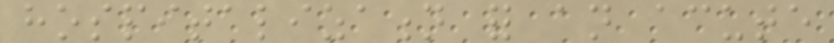hospitalization for an acute
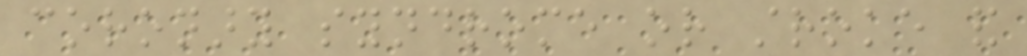coronary syndrome or stroke and
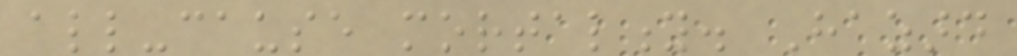all-cause mortality. Hazard
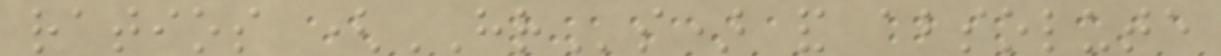ratios (HRs) and absolute
